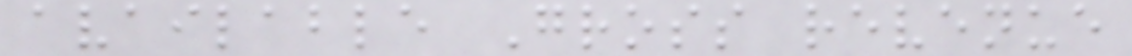available Gross revenue
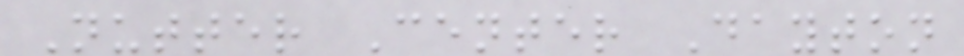Nutter Center Dayton
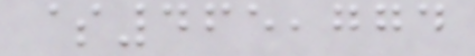$465,774
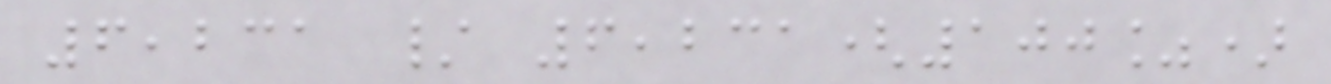6,231 / 6,231(100%)
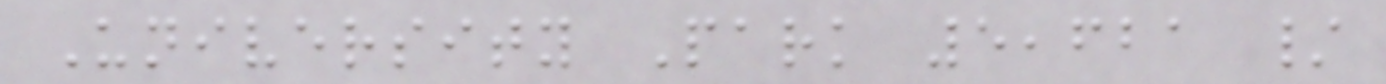University Park 5,621 /
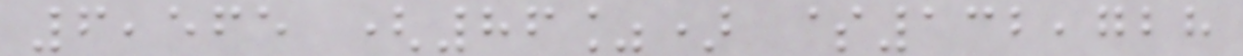6,565 (86%) $132,728
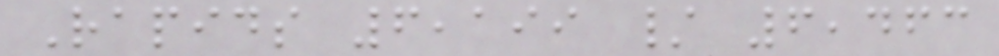Rapids 6,199 / 6,463
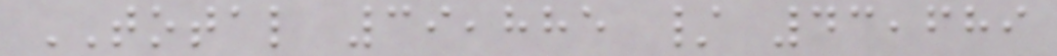TOTAL 39,885 / 43,689
